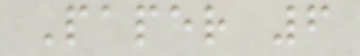Paper 6
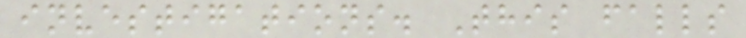investigations. This falls
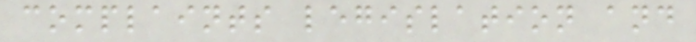complaints legislation and
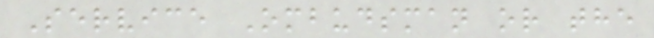Service Ombudsman or the
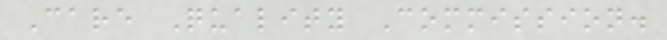Care Quality Commission.
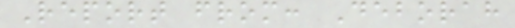Report from: Deborah
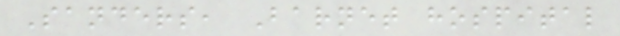Sanders, Barnet hospital
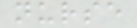nurse
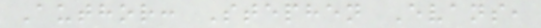Author: Stephen Evans,
